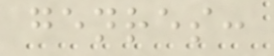genres:
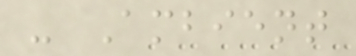- Ambient
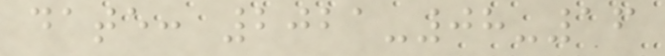date: 2021-08-16
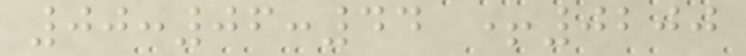00:06:44 +0200
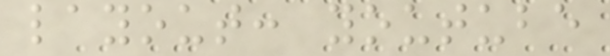layout: youtube
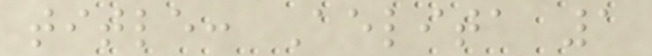title: Aelita 1
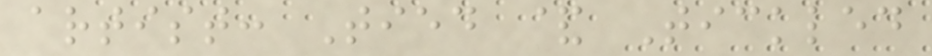artist: Tied & Tickled
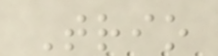Trio
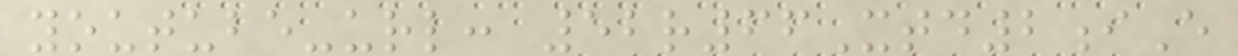youtube-url: 52r66Xtd2iE
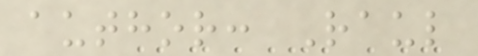author: Raul
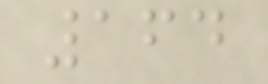164
